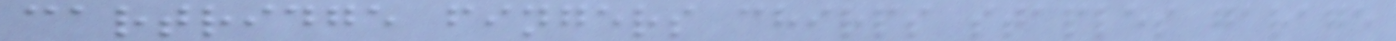cartridge fingers chirps staples garage
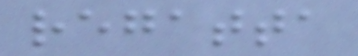regatta
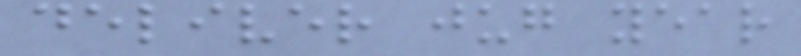deliver jug year
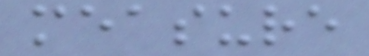measure
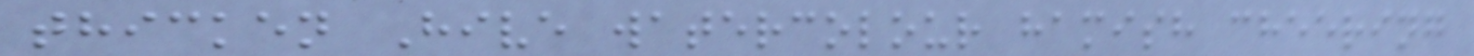thicken Hive watercolour hamish cheering
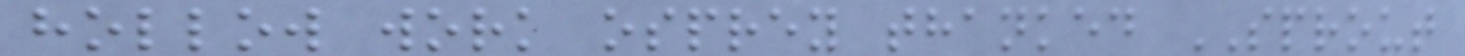hollow work osprey thanked SPROUT
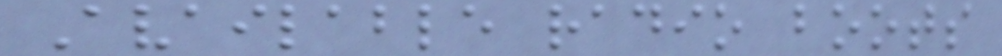Available radio boots
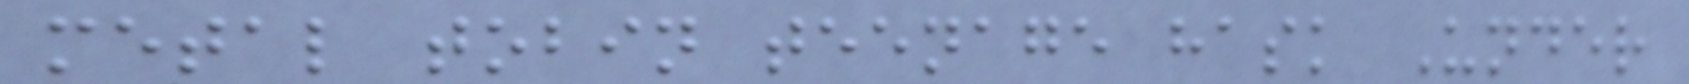metal tobin teenage hask Under
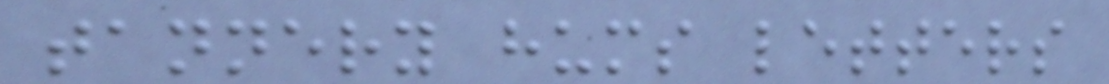tannery hums letters
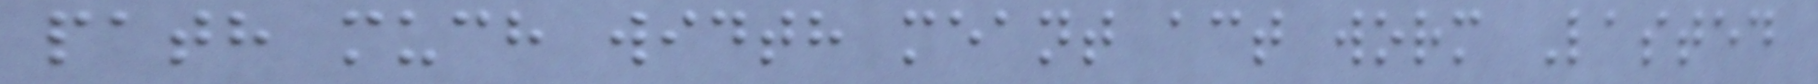path much width meant act worm Lasted
